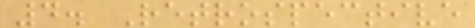4. Retrospective
